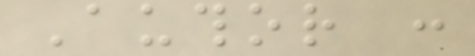Author :
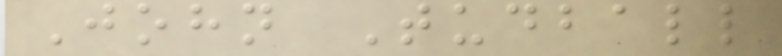John Tudball
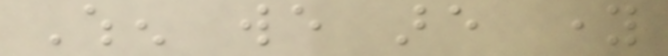When we are young
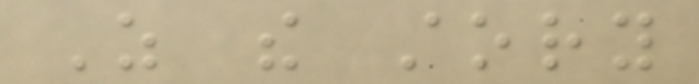As the story
